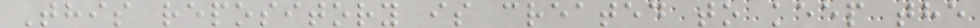This repository is created to keep the
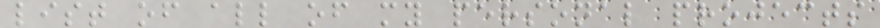list of all of my personal projects
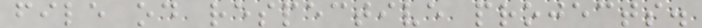file od respective projects.
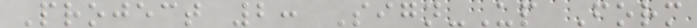Project 2: Sign-Up Form
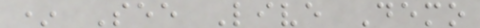* See Live Demo
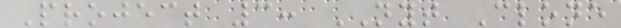Project 3: NYT Clone
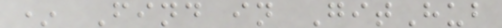* Find in GitHub
